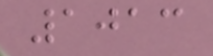1013
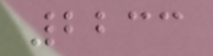2233
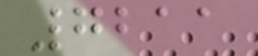7211
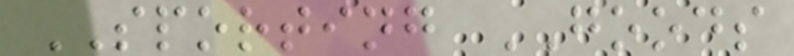SPORTING GOODS
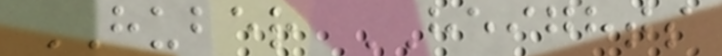HUBER HEIGHTS
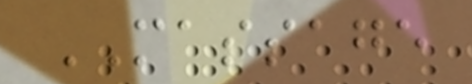MASSAGE
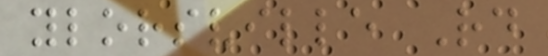ylorsville Rd
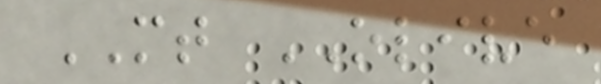MT OLIVE
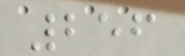256
